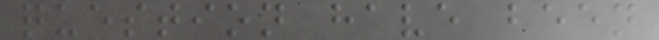question have been
